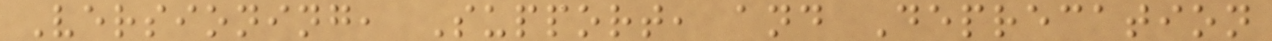Versioning, Support, and Deprecation
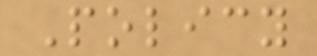Policy
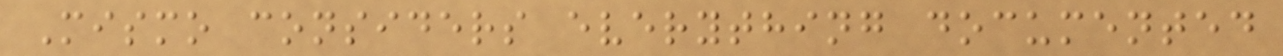Mismo considers everything documented
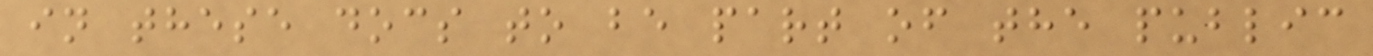in these docs to be part of the public
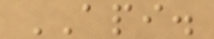API.
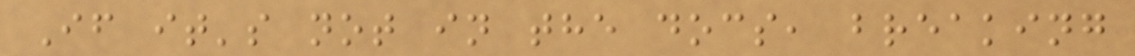If it's not in the docs, breaking
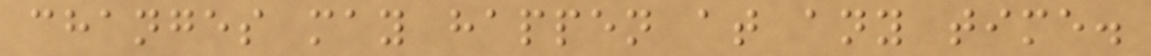changes may happen at any time.
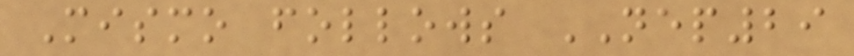Mismo follows NEP29
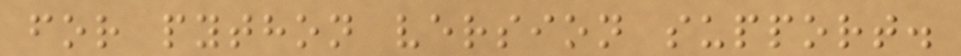for python version support.
